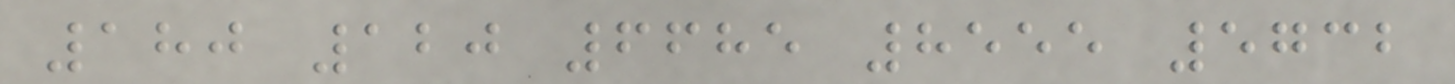180 120 6685 8555 5732
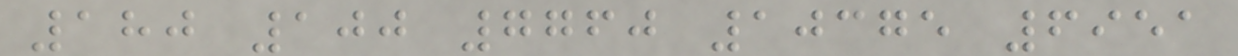180 100 7760 10375 6951
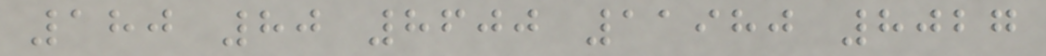180 80 8600 11980 8027
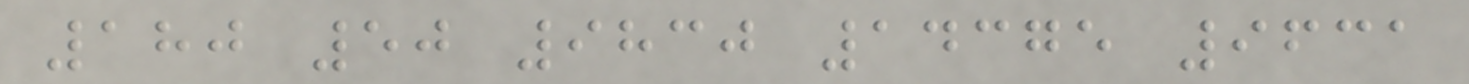180 50 9830 14375 9631
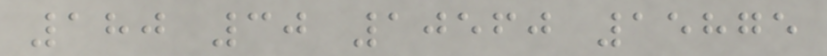180 30 10560 15875
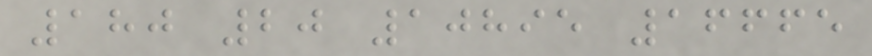180 20 10895 16665
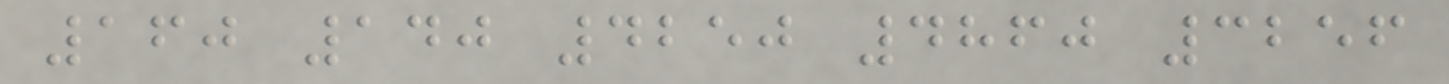160 140 4250 4860 3256
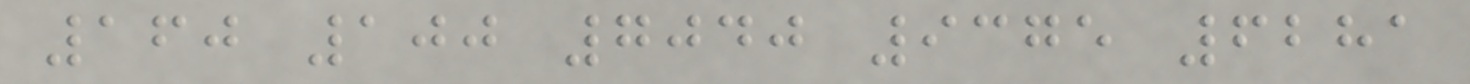160 100 7040 9375 6281
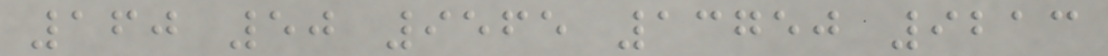160 50 9565 13750 9213
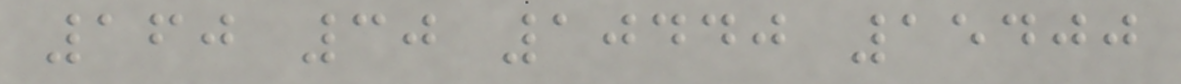160 30 10440 15400
